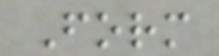Form
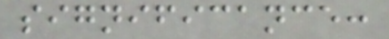significance:
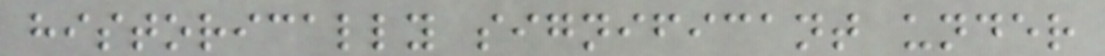historically significant under
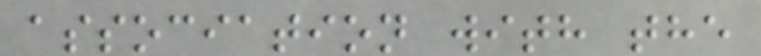association with the
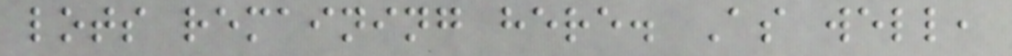lots remaining here. As well,
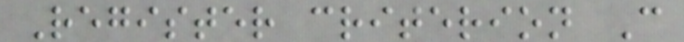Register criterion C
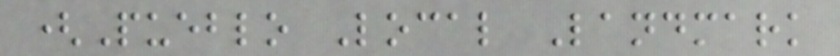(Pueblo Local Landmark
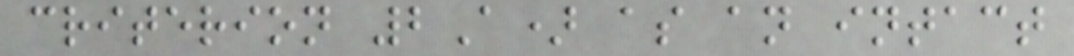criterion 2A) as an intact
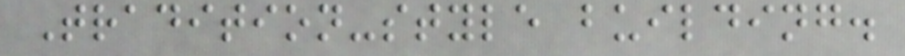Tradition-style building.
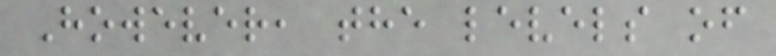However, the levels of
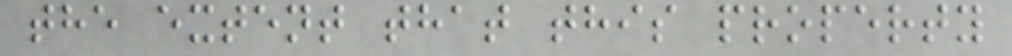the extent that this property
